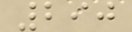290
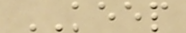KEEP
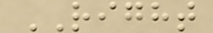RIGHT
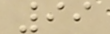99
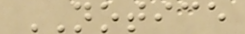NOTICE
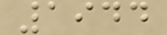1944
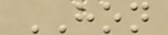HON
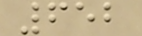652
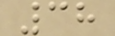38
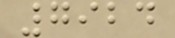7924
